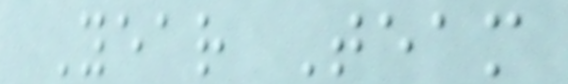Year Team
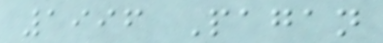1996 Pagan
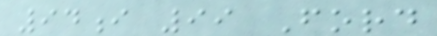94i 99 Ford
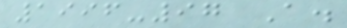1996-97 A.
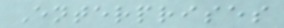Enterprises
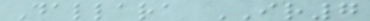Dallara IR7
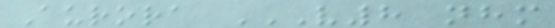Aurora V8 NHM
